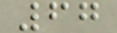67
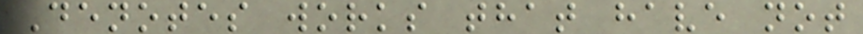Denotes works that have not
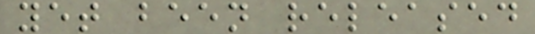yet been released
